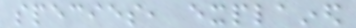species, explained
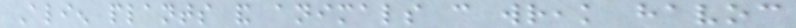Alien plants and animals can wreak havoc
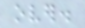over.
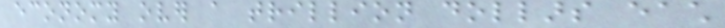economy over a trillion dollars each
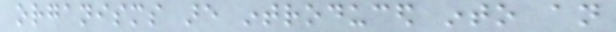organisms are introduced into an
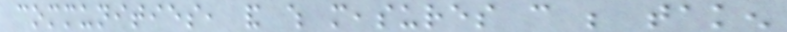communities, and which measures can be taken
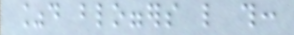%d bloggers like this:
